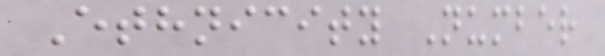Ethnicity Number
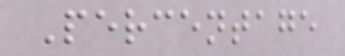Percentage
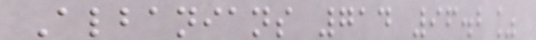Albanians 714 96.2%
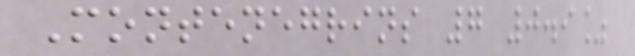Montenegrins 7 0.9%
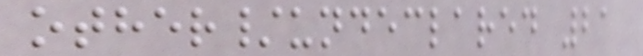other/undeclared 21
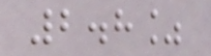2.8%
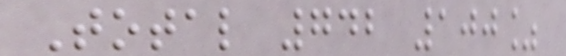Total 742 100%
